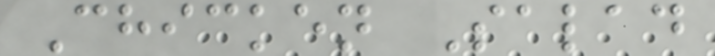Chicken Salad
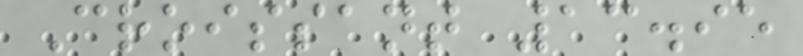Croissant 13.95
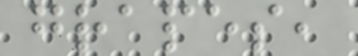grapes,
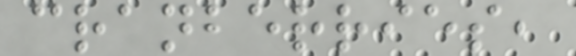cranberries,
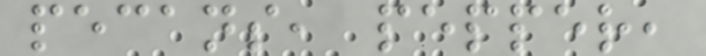pecans, pepper,
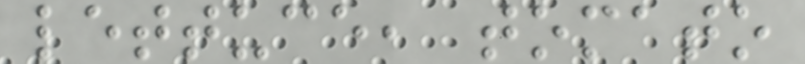lettuce, tomato
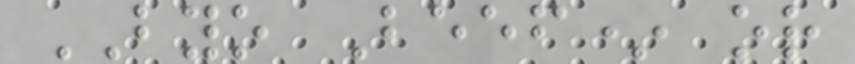BYO Beef* or
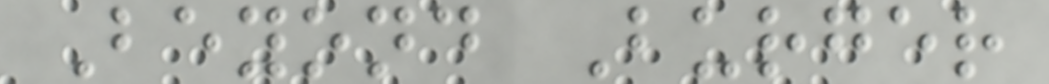Beyond Burger
